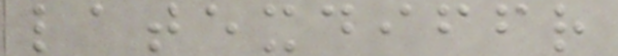latexdiffr
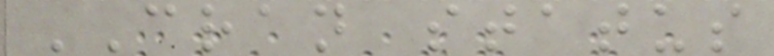CRAN status
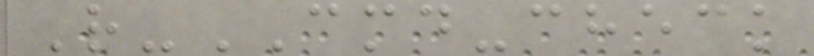R-CMD-check
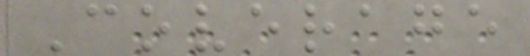Coverage
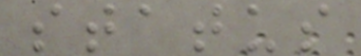status
